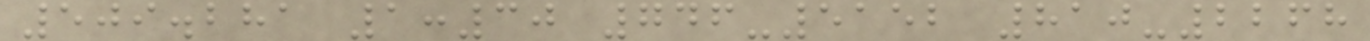509.281 1:30 746-5152 810-2268
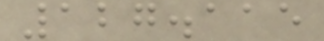127.115
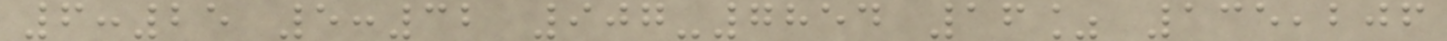6:25 5:32 907-7854 16% 135,206
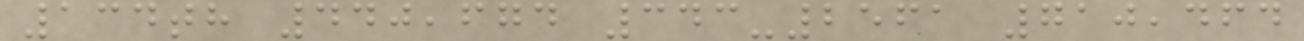134th 440,674 343-2561 710,464
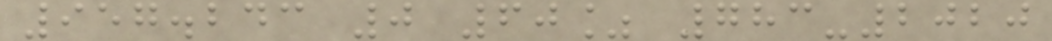957.243 0 60% 783-2020
